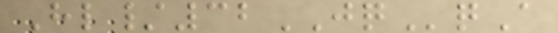Hl/32JQqA
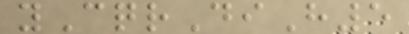yCqrDiH5
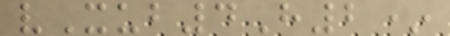vXub4H2*
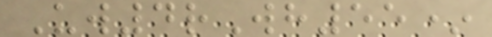Uw4rWh55*
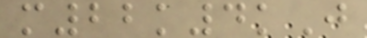m22k4kJ
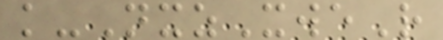k-NxzXweR
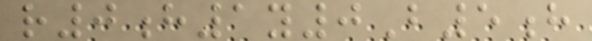r0h1y0B5h
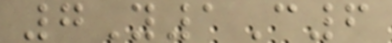7Y1C6
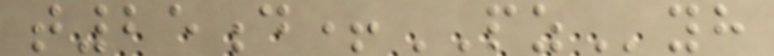t25d+PZyh
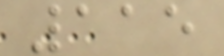115
